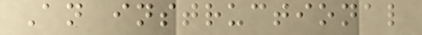An instructional
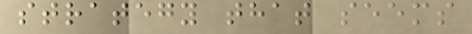strategy that seems
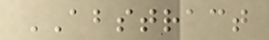ABSTRACT
